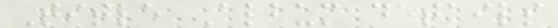Title Album details
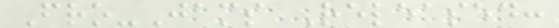Fro-Jams Released:
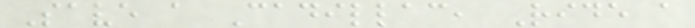Save a Cadillac, Ride a
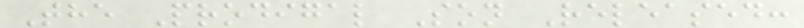The Prodigal Son Released:
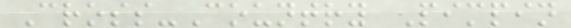Cross-Country Pimpin
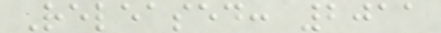Released: 2011
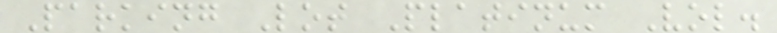Parking Lot Platinum Vol.
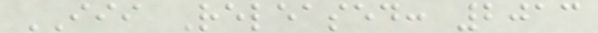III Released: 2013
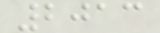2013
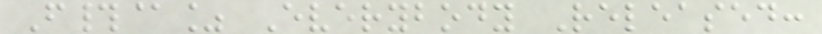F#@% Everybody Released:
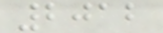2012
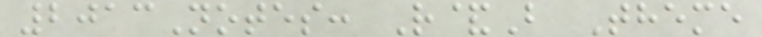2013Notes: R&B Theme
